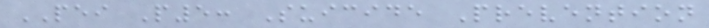PEI P5: Suicide Prevention
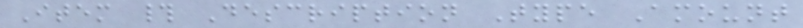Item # Description Type Amount
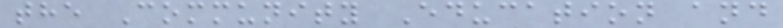the Community Education and
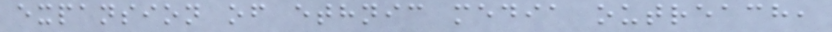expansion of ethnic media outreach,
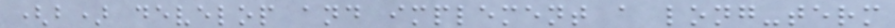(b) develop and implement a long-term
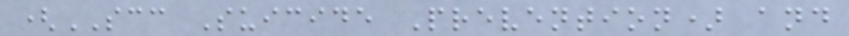(SCC Suicide Prevention) and
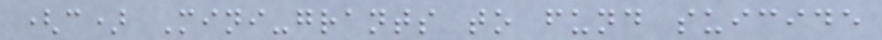(c) Mini-grants to fund suicide
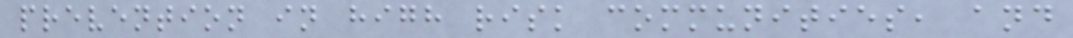prevention in high risk communities, and
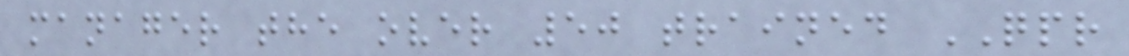manager the over 50 trained QPR
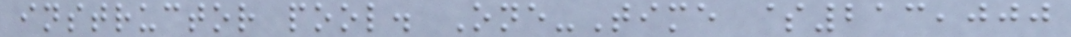instructor pool. One-Time $213,000
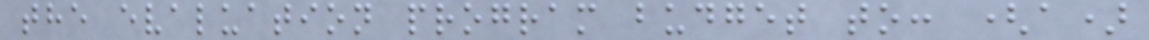the evaluation program budget to: (a)
